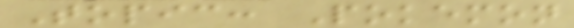Topic: Pokemon
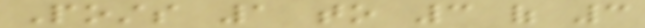Posts 1 to 3 of 3
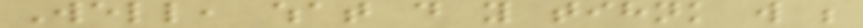Well, what do you tihnk will be
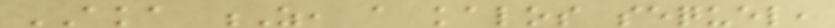AKA Z, a kalos sequel,
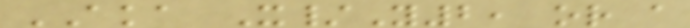AKA X/Y2, or a
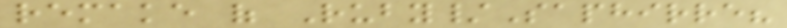remake of Ruby/Saphirre?
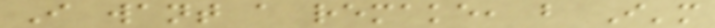I want a remake, but I'm
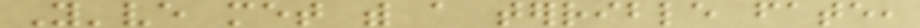You've met with a terrible fate,
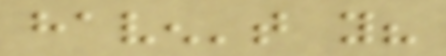haven't you?
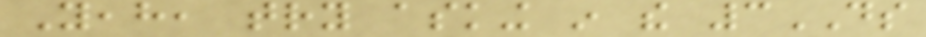Yeah, try asking in the 3DS
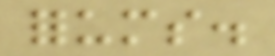forums.
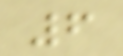6
